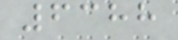6388
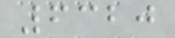6320
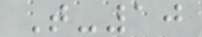T-10
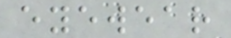eyewear
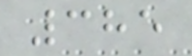385
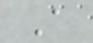A
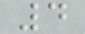4
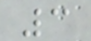3
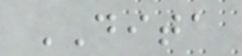DITA
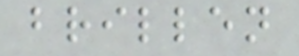brillen
